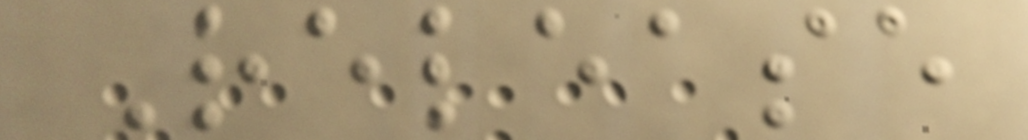Release
